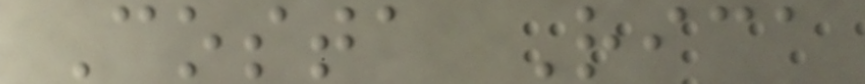Costa Rica
